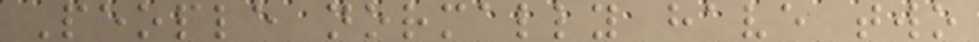People normally have two
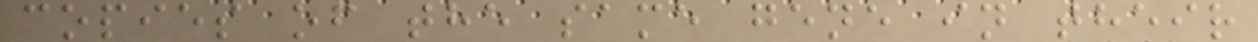copies of the same gene in their
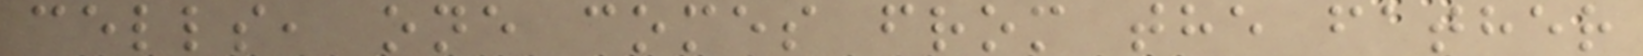cells, one comes from the father
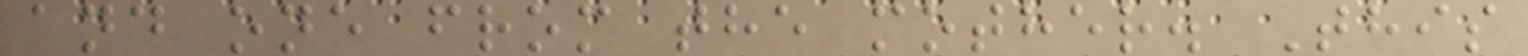and one from the mother. This
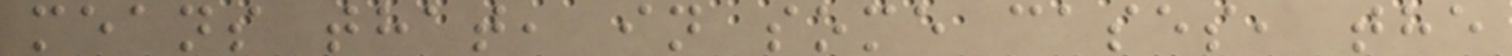means that, in some cases, the
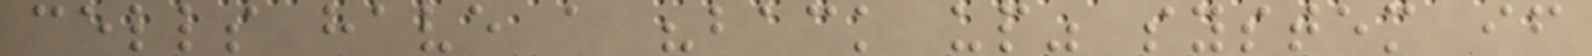cells have a "back up" system if
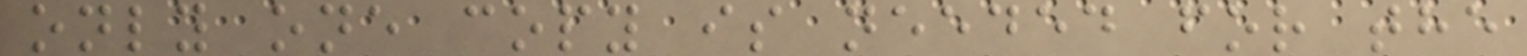only one copy is needed for the
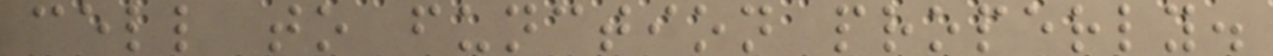cell to function properly.
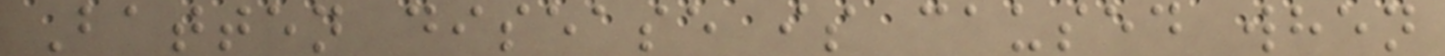Batten disease is caused when
